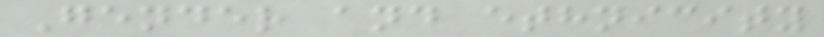Gender and ethnicity
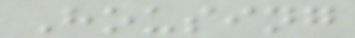Housing
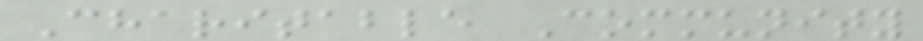Charitable Community
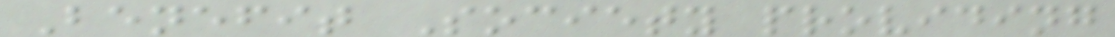Benefit Society providing
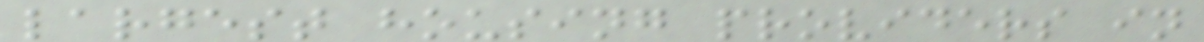largest housing providers in
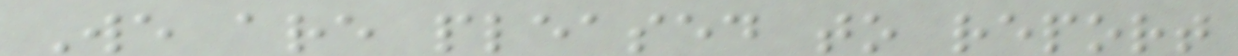We are pleased to report
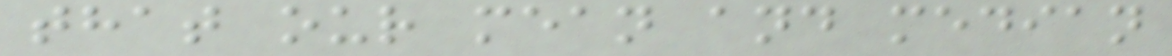that our mean and median
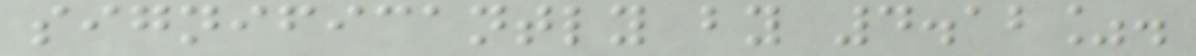significantly by 4.12%.
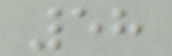58
